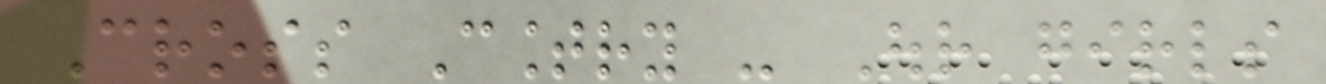Cross Country - Our girls
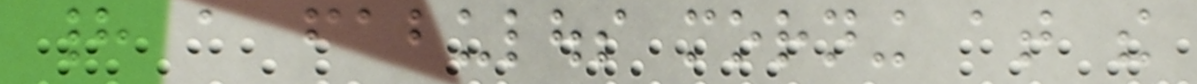had a fabulous morning at the
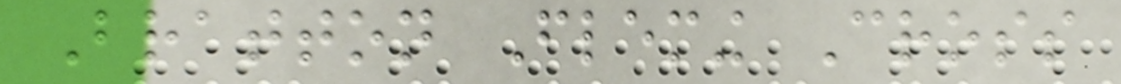Bratton Fleming Cross
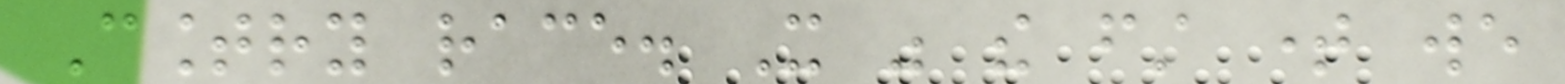Country race. It was the first time we
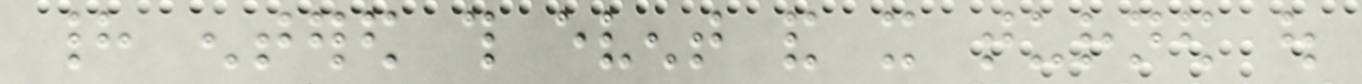had entered this event and it turned out
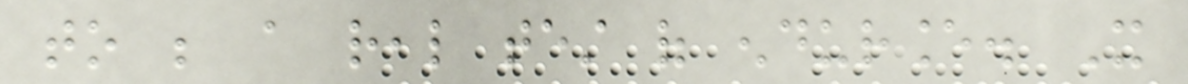to be a real test of endurance. It
